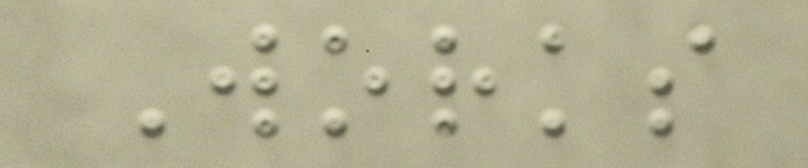Works
